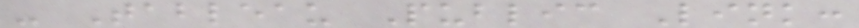- Tableau Public Link:
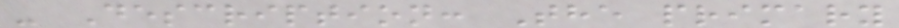- Description: The primary
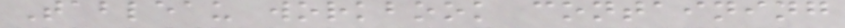Tableau workbook containing
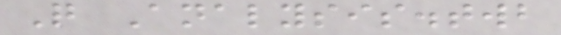Q Analysis.twb
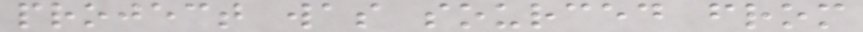project was sourced from
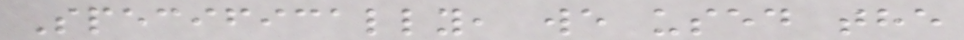Specifically, we used the
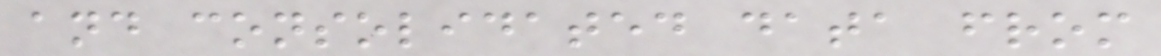and consolidated data from
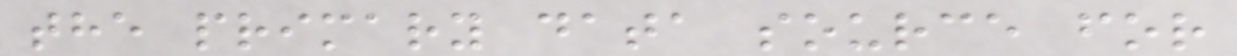the primary data source for
